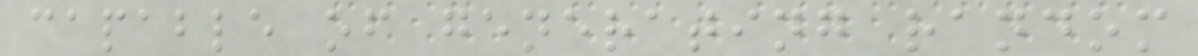capable of generating random
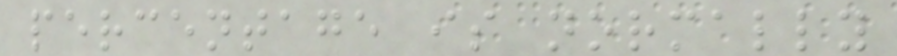percentage is normally
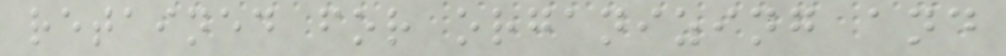retained for organizing and
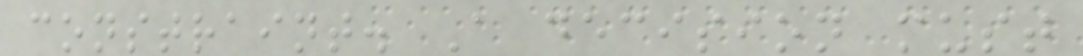constraint. A decision must
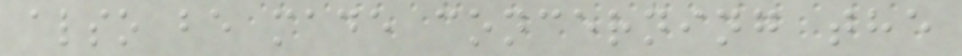also be made concerning the
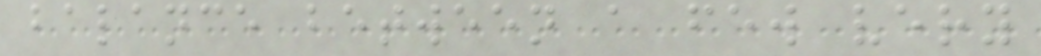balance between a few very
